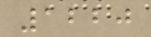1220
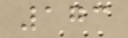173
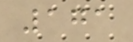171
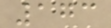173
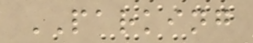PARKING
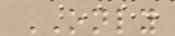ONLY
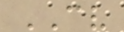CV
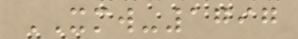XMW-1797
